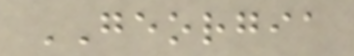GEORGIA
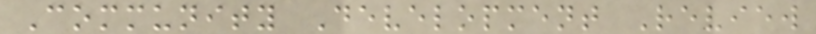Community Development Review
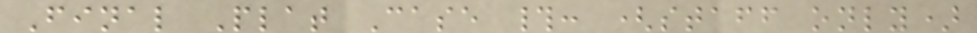Final Plat Case #: (staff only)
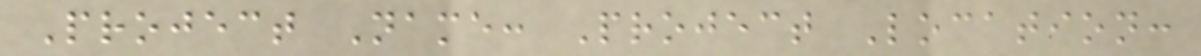Project Name: Project Location:
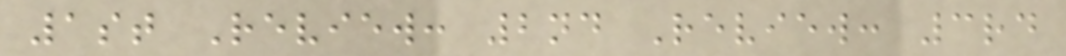1st Review: 2nd Review: 3rd
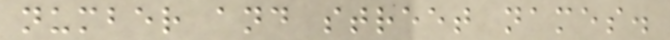number and street names.
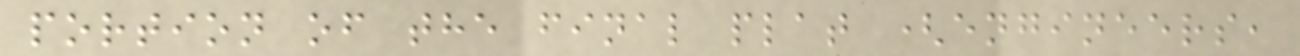portion of the final plat (engineers,
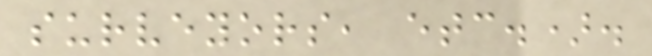surveyors, etc.).
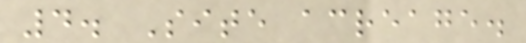4. Site acreage.
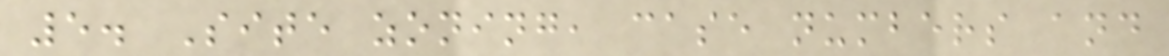5. Site zoning, case numbers and
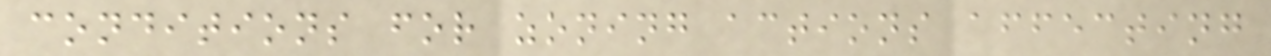conditions for zoning actions affecting
